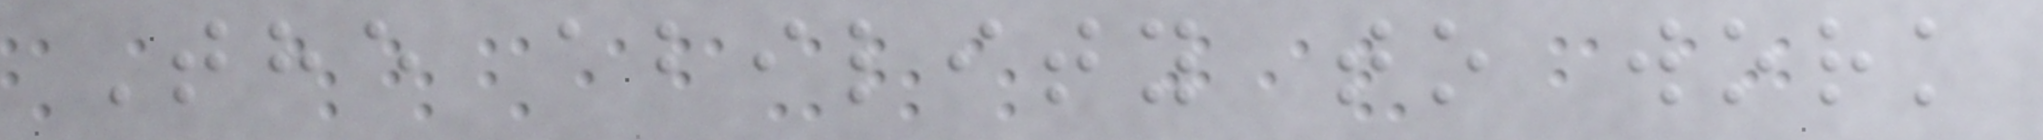The ability to work
